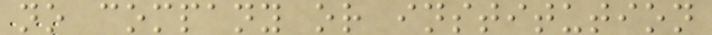no company or institution
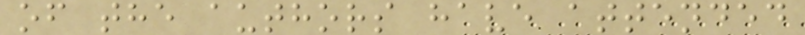of the authors have attended
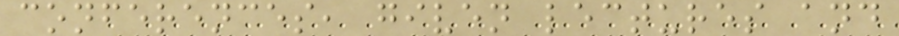conferences, given lectures and
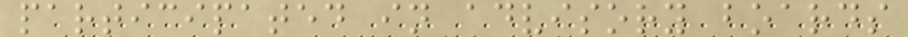participated in advisory boards
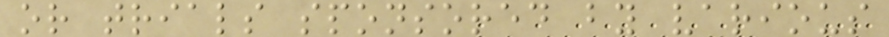or trials sponsored by various
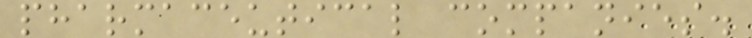pharmaceutical companies.
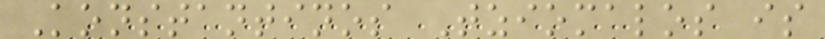Konstantinos Tziomalos is
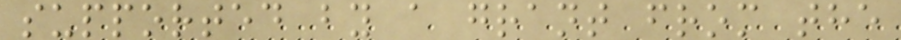supported by a grant from the
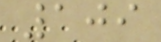109
